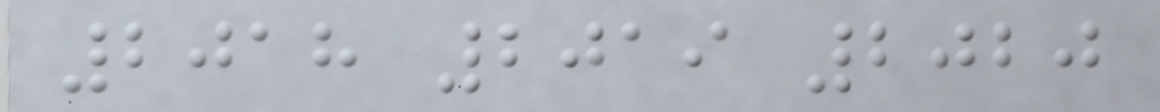2018 2019 2020
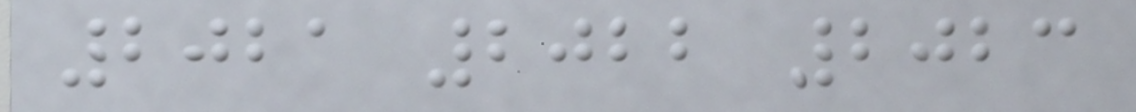2021 2022 2023
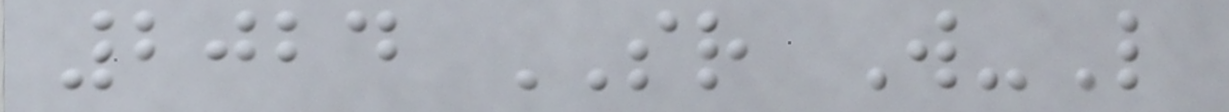2024 SR W-L
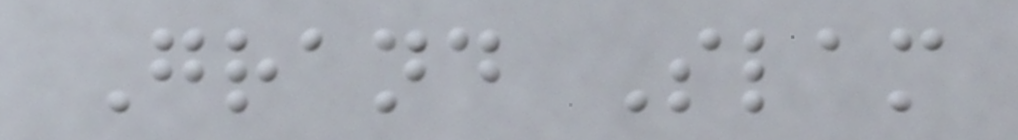Grand Slam
